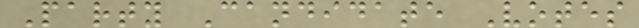Party Candidate Votes
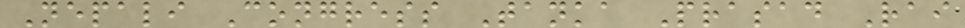Nepali Congress Tanka Prasad Rai
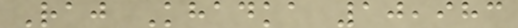Raj Khadka 10,983
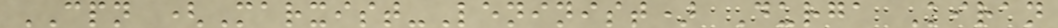CPN (Marxist-Leninist) Durga Kiran
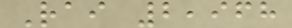Rai 2,968
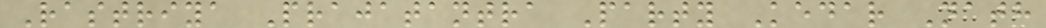Rastriya Prajatantra Party Kedar Nath
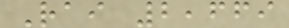Rai 2,669
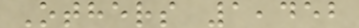Others 1,452
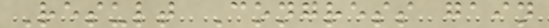Result Congress gain
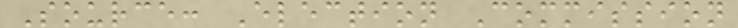Source: Election Commission
